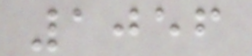1056
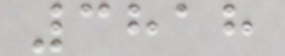3818
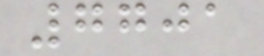7701
